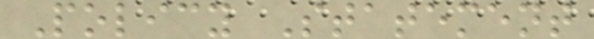Policy Statement
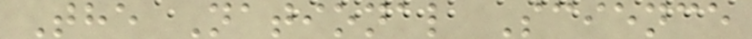The National Science
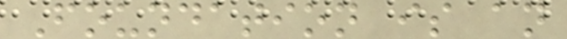Foundation is an
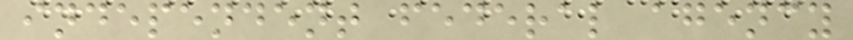independent federal agency
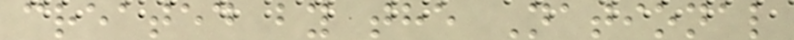created by the National
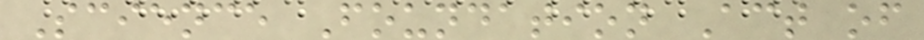Science Foundation Act of
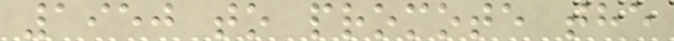1950 to promote the
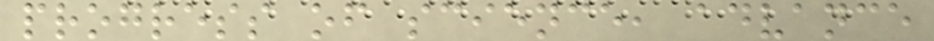progress of science, advance
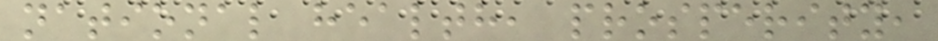national health, prosperity,
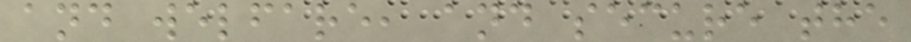and welfare, and secure the
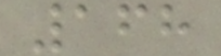168
